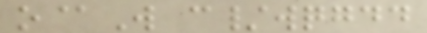o@W c/wqgdd
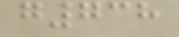g738
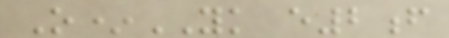O*YK e2f
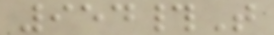954#T
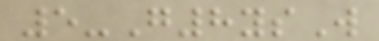5-G8ysW
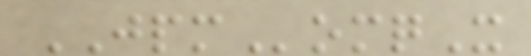JPMomqX
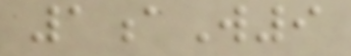1aW9
